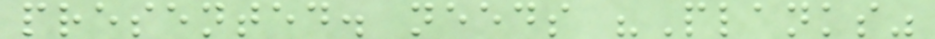presented. needs "Planks"
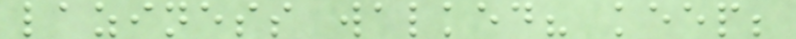laziness walked? keep;
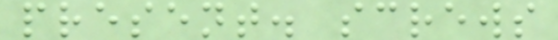present. screws
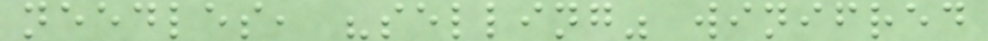needles, "selling" winifred
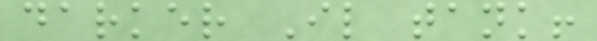darker Il tank!
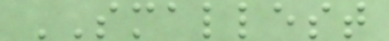SMALLEST
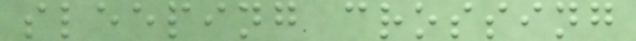sleeping crossing
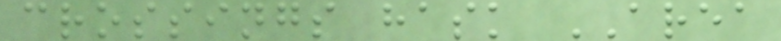crossings hask AREA
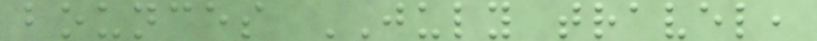bounces JULY travel,
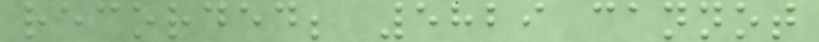recorded; 5829 cannot
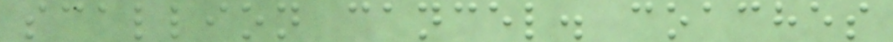scallion cancel. coaches
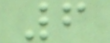6
